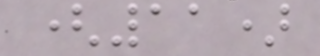(11)
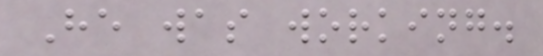He was working.
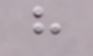h
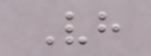Vh
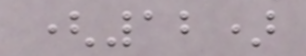(12)
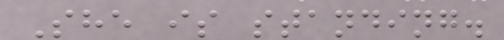She is standing.
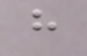h
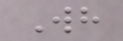Wh
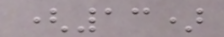(13)
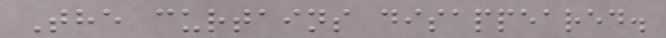The curtains disappeared.
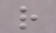r
